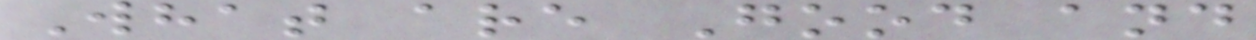What are Good and
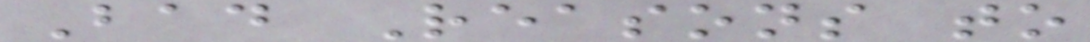Bad Reasons to
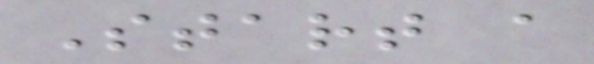Start a
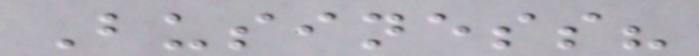Business?
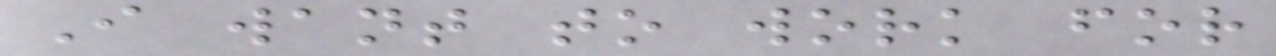I want to work for
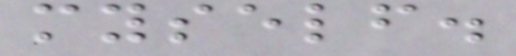myself.
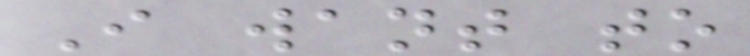I want to
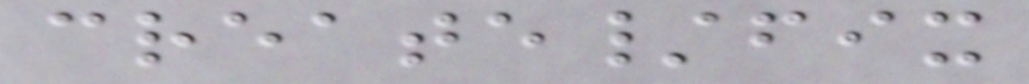create/fix
